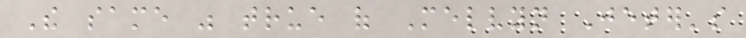The same was true of Melvyn Jeter's
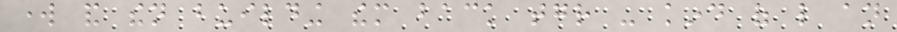work and then building them back together - kind of like an
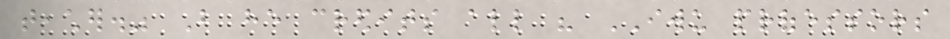teacher." But he credits all his IWU professors
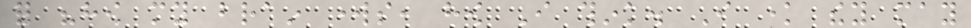for "how my brain works, how I think. I know they may
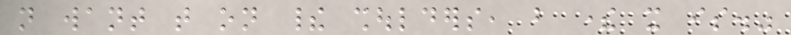not want that on their shoulders, but there it is."
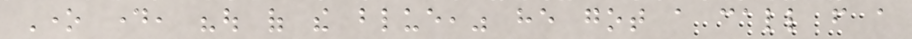One day, "out of the blue," he got a call from a
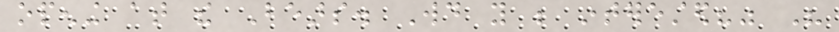opening at the Bears. Would you be interested?" His
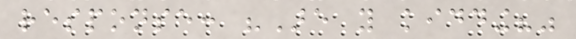response: "Are you kidding?"
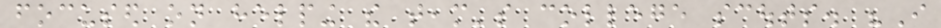focused on helping the team's college scouts. "I
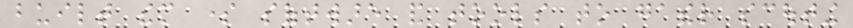built them some software and tools to gather scouting
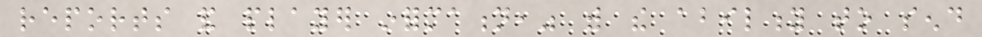reports and player information," with the ability to send
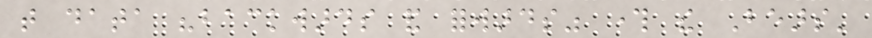that data "backwards and forwards" through the Bears'
